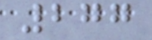277
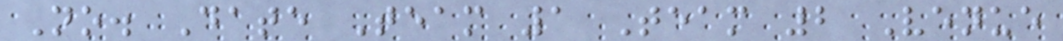No. Date Team 1 Team 2 Venue
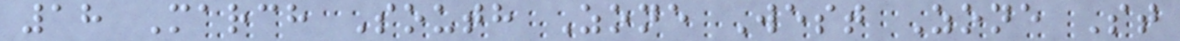18 March South Zone West Zone St
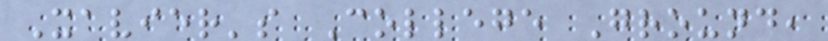Xavier's College Ground,
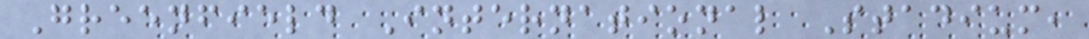Greenfield International Stadium,
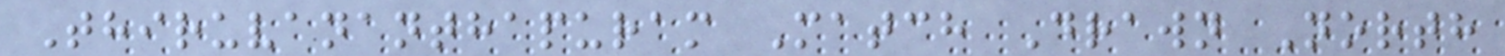Thiruvananthapuram Match Drawn North
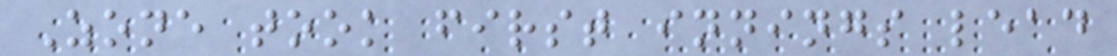Zone took first innings lead
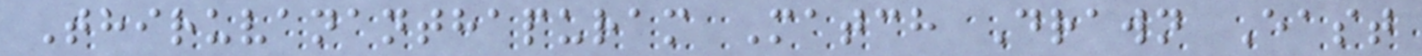Thiruvananthapuram Match Drawn East
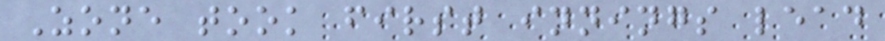Zone took first innings lead
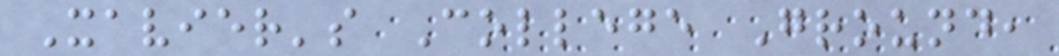Xavier's College Ground,
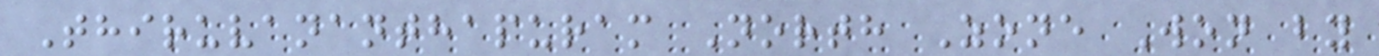Thiruvananthapuram North Zone Won by
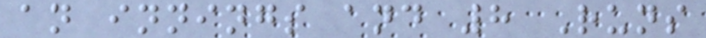an innings and 8 Runs
